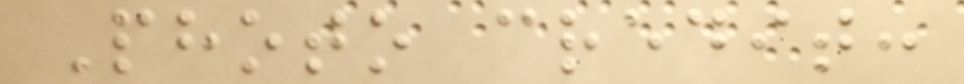Photo credit:
